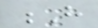H
